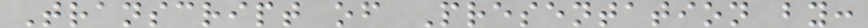Transcript of Presentation by:
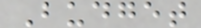Budget
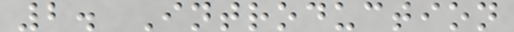2. Introduction
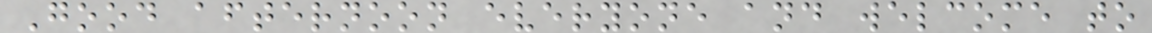Good afternoon everyone and welcome to
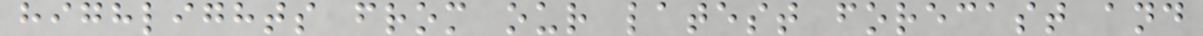highlights from our latest forecast and
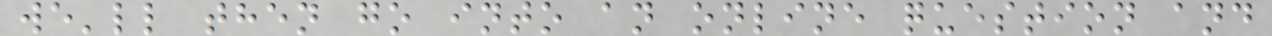we'll then go into an online question and
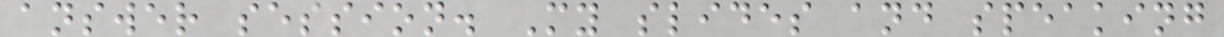answer session. My slides and speaking
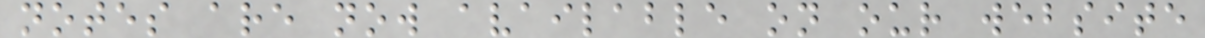notes are now available on our website
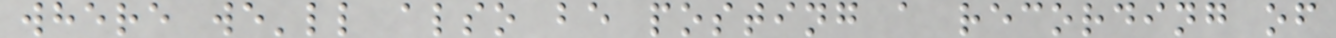where we'll also be posting a recording of
